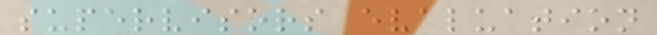supervisors evaluation
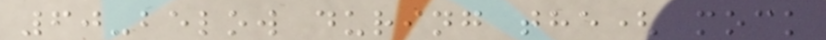60-below during the( mock
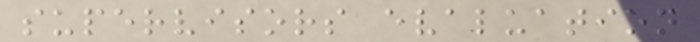supervisors evaluation
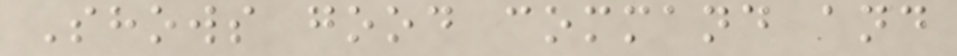Shows good command and
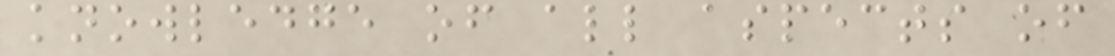knowledge of all aspects of
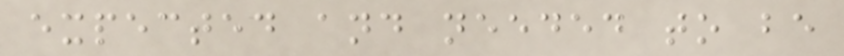expected and needed to be
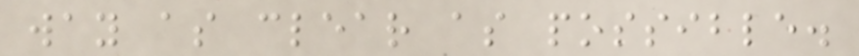way as clear as possible.
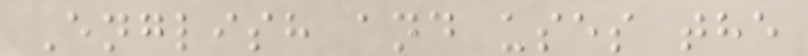English and uses the
